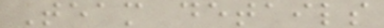Team details
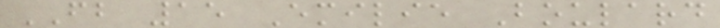FB 15 Emilie Boulard
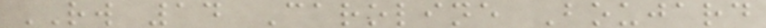RW 14 Caroline Boujard
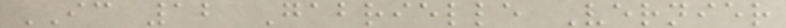IC 12 Gabrielle Vernier
